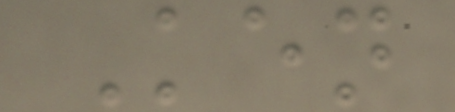Ken
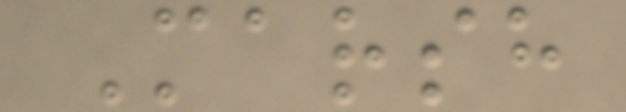Marsh
